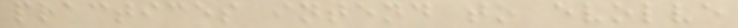practices intend to evolve
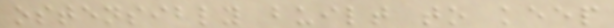ostensibly built to keep
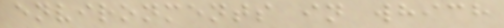environments in which
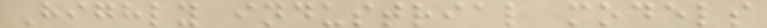Highly industrial models
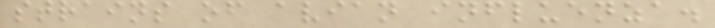strains of avian influenza.
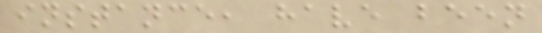instance, have been
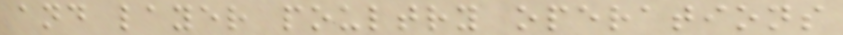and layer poultry operations
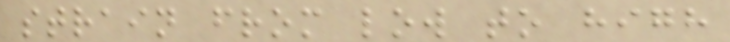strain from low to high
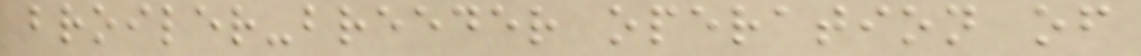broiler-breeder operation of
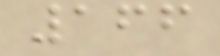166
